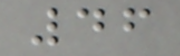46
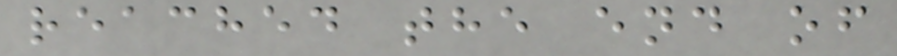reached the end of
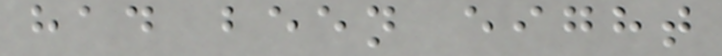had been eight
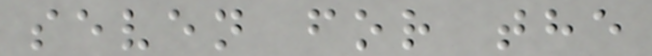seven for the
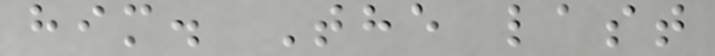him. The last
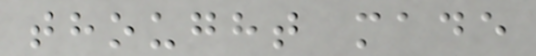thought made
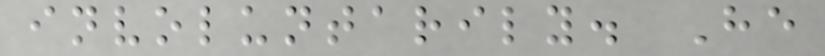involuntarily. He
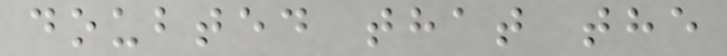doubted that the
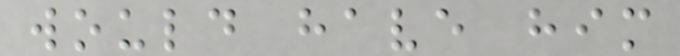would have him
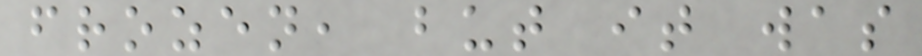frozen, but it was
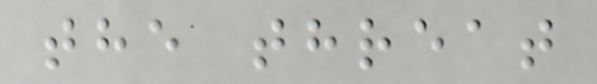the threat
